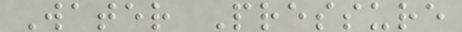Water Pressure
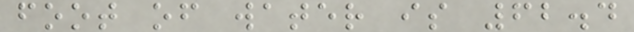foot of water is 62.4
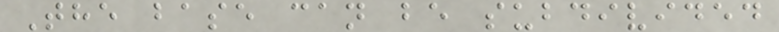The base can be subdivided
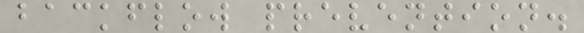backflow prevention.
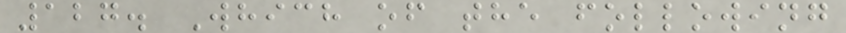127. Which of the following
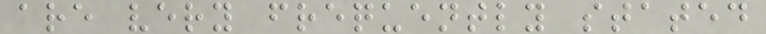are very frequently stated
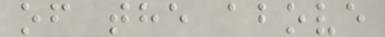of the above
